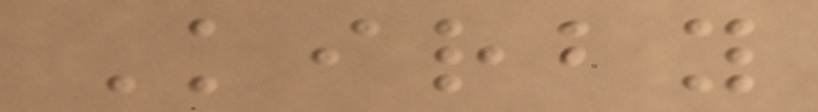Kirby
